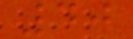40
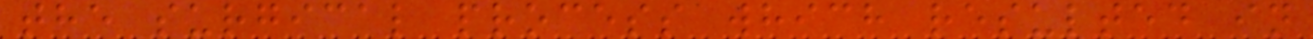the surgical process which resulted in
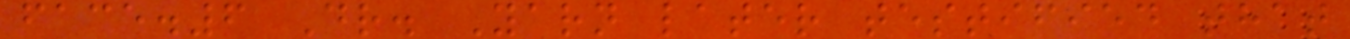face.6 Dr. Yarn later testified that
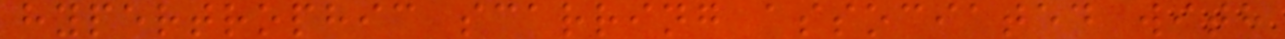hypertrophic scarring associated with
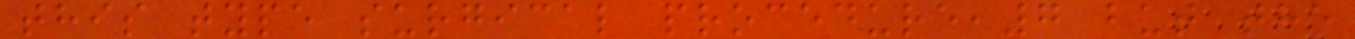this type surgical procedure,7 but the
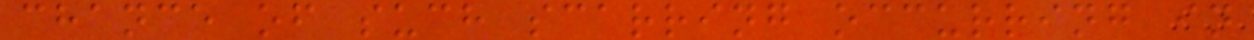chance of such scarring occurring in
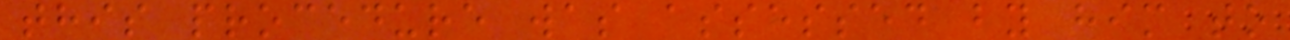this procedure was assessed by him to
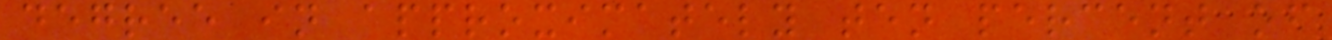degree in approximately ten percent of
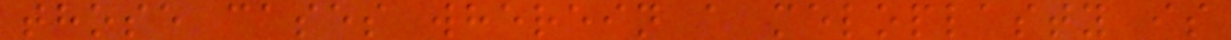those cases wherein a meloplasty is
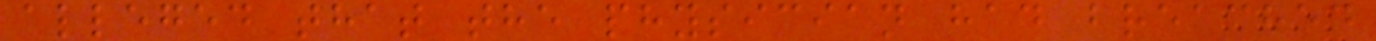alleged that the physician had breached
